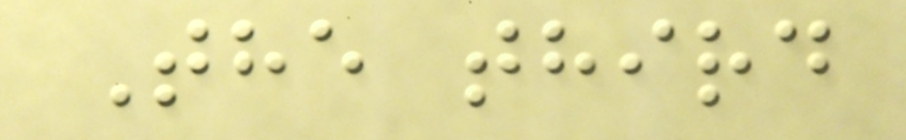The third
